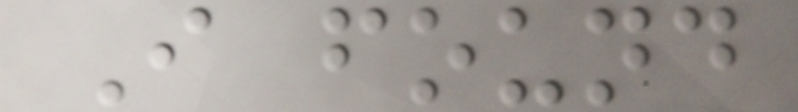I found
